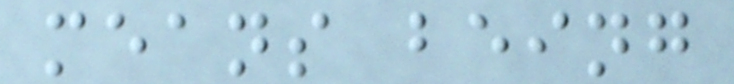means being
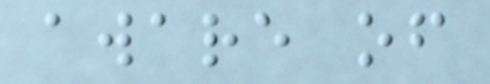aware of
